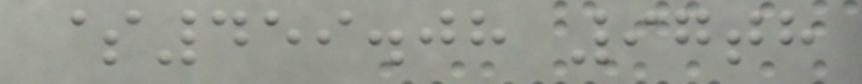$459.08 97th
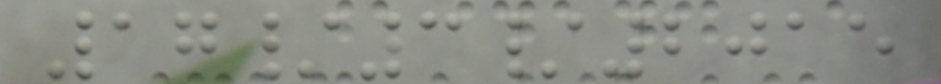17/3/2015
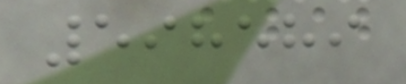598589
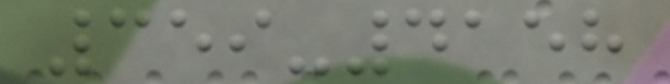359-4158
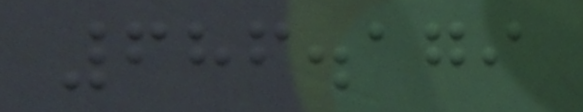686.179
